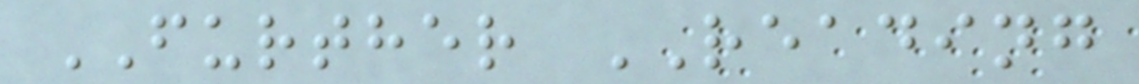FURTHER READING
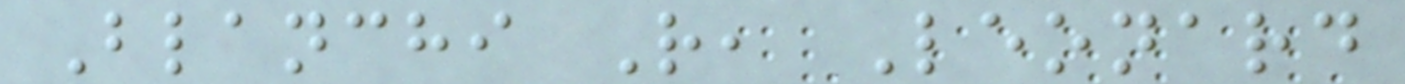Blanchi R, Leonard
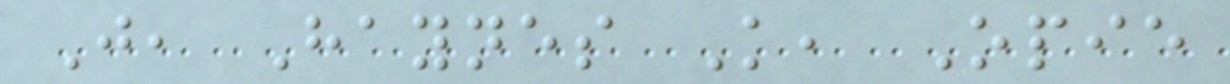J, Haynes K, Opie
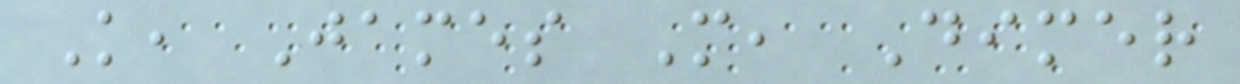K, James M, Dimer
